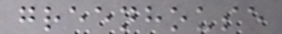greenhouse
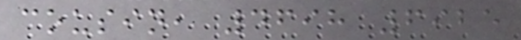cousin, 4698 6925
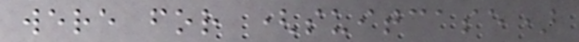were for (suitcase)
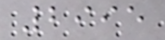2995
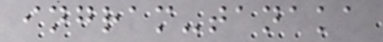ingram-tanaka
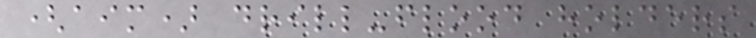(aim) drill-flood holders
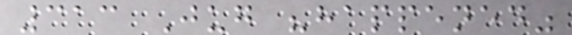313 Jug "happened"
